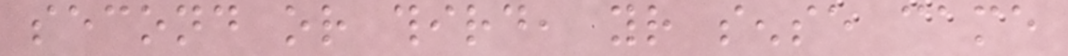second or third, your sense came
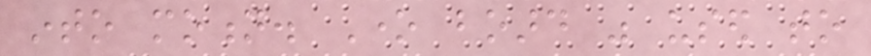into motion. One board was used to
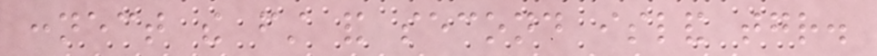connect the first and second island together.
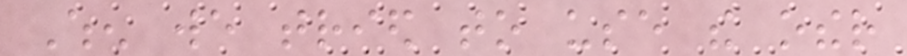When we tried to use the other
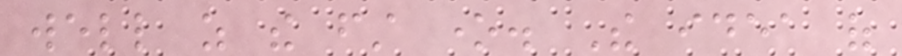well as the first one. The idea of
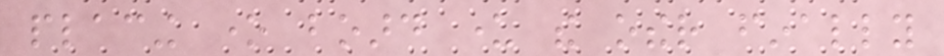placing one board under the other finally
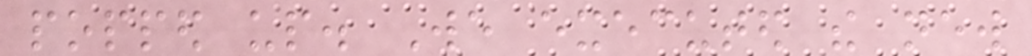popped up. We executed the new
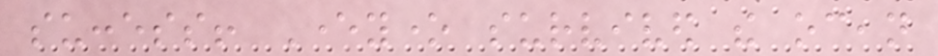success! Everyone survived the ocean
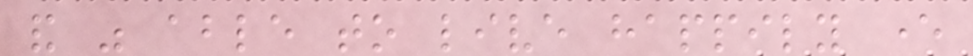and was able to live happily ever
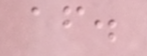after.
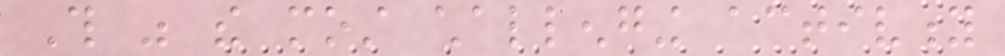This was the most challenging activity
